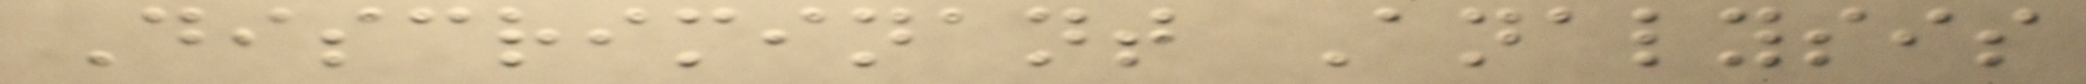Discriminant Analysis
